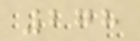278
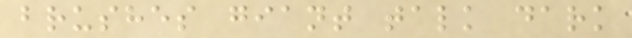brushes giant talk dark
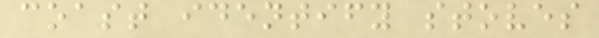coast identify stoves
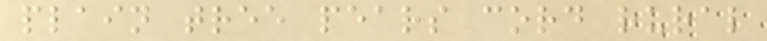plain tree pears cord rural
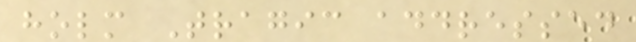holm Tragic addressed
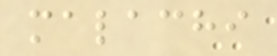malachi
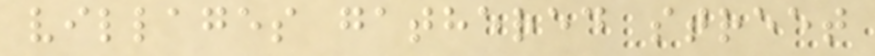villages gathered street
